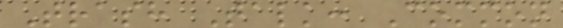Trash Talk: Common
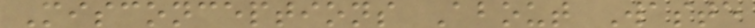Misconceptions About Waste
